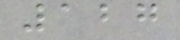127
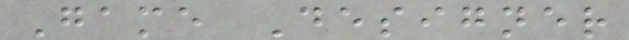Game Designer
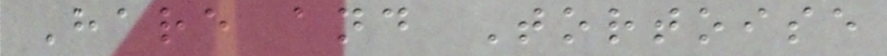Hare and Tortoise
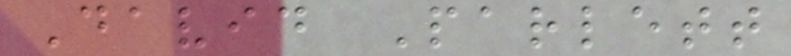David Parlett
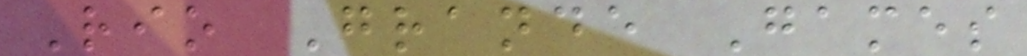Rio Grande Games
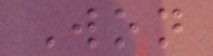Won
